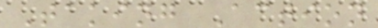Taking Action
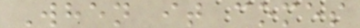When it comes
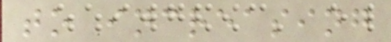to increasing
